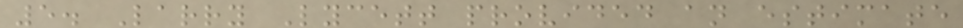5. Larry Lycett provided an estimate
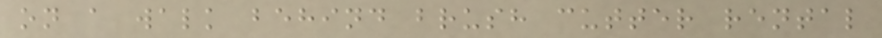on a walk behind brush cutter rental
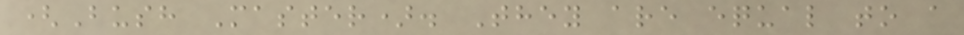(Bush Master). They are equal to a
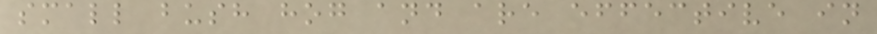small bush hog and are effective in
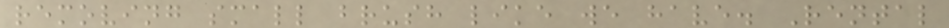removing small brush like we have. Rental
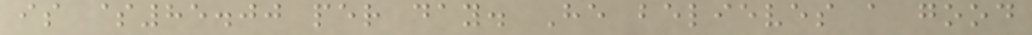is $85.00 per day. He believes a good
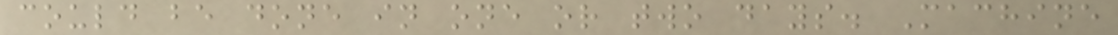could be done in one or two days. Machine
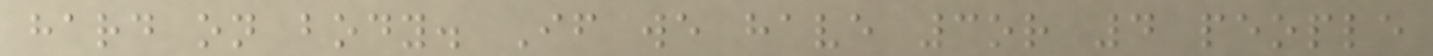hard on body. If we have 3or 4 people
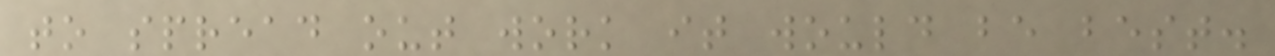to spread out work it would be best.
